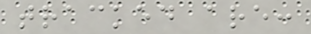tracked are:
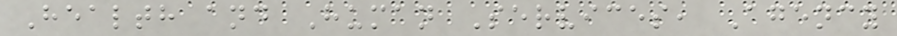Health and Human Services, Agency
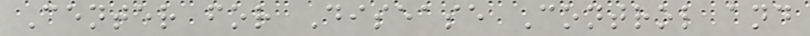Center for Disease Control and
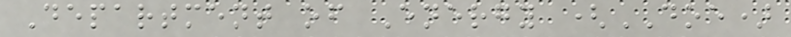Department of Energy (DOE)
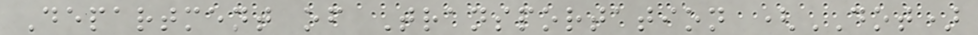Department of Transportation (DOT)
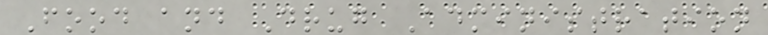Food and Drug Administration
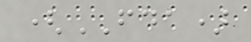(FDA)
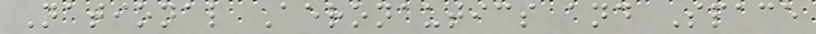National Aeronautics and Space
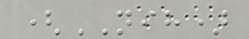(NIH)
